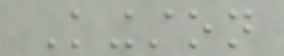Kingston
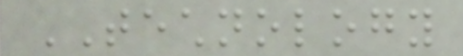TECHNOLOGY
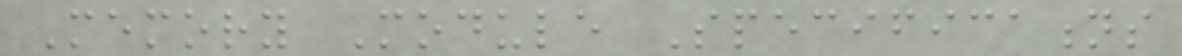Memory Module Specifications
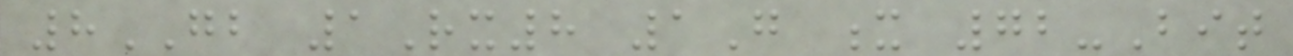8GB 1Rx8 1G x 72-Bit
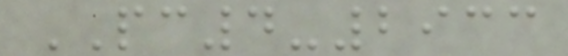PC4-2933
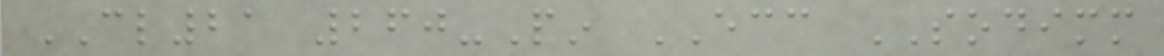CL21 260-Pin ECC SODIMM
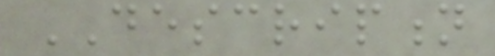DESCRIPTION
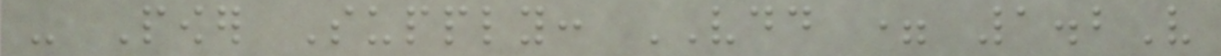- Power Supply: VDD = 1.2V
